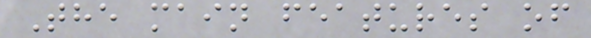The main features of
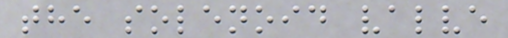the solenoid valve
